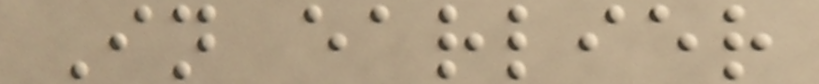In earlier
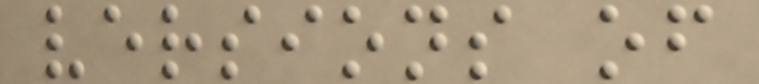versions of
